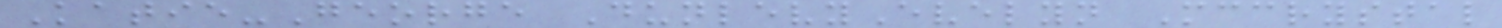Katie-George DunlevyEvelyn Mccrystal
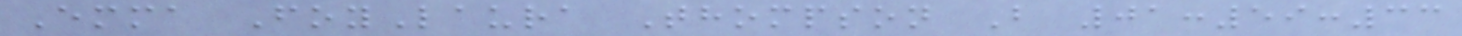Emma FoyLaura Thompson B 01:59:33
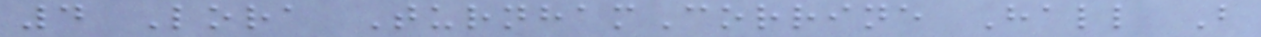4 Lora TurnhamCorrine Hall B
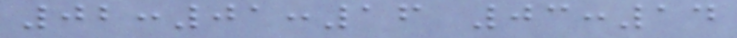02:01:16 03:14
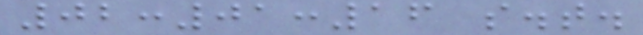02:01:16 s.t.
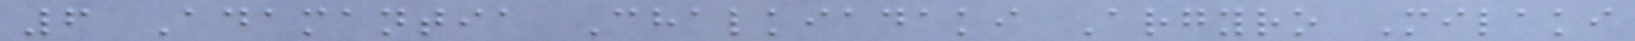6 Adamantia Chalkiadaki Argyro Milaki
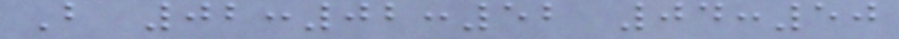B 02:02:52 04:50
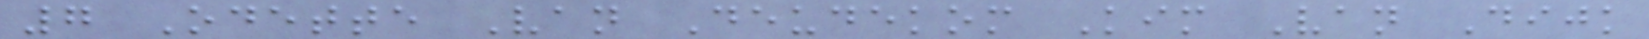7 Odette Van Deudekom Kim Van Dijk
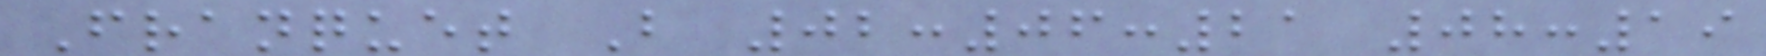Franquet B 02:06:21 08:19
